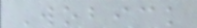Wobick
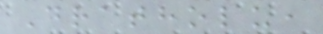Dratholu,
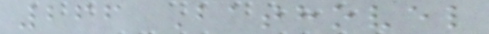266 Bathovel
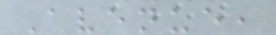Avenue,
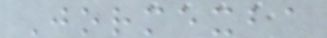Jormexba
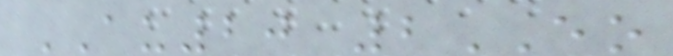AU20 2EO
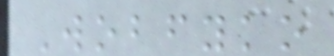Wobfyko
